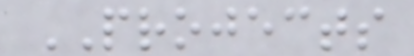PROJECTS
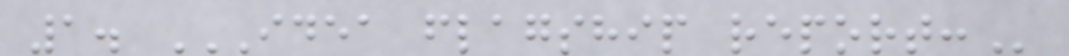1. IDEA FLAGSHIP REPORT:
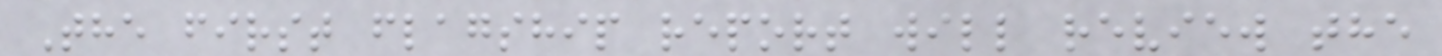The first flagship report will review the
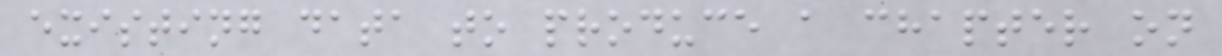existing data to produce a chapter on
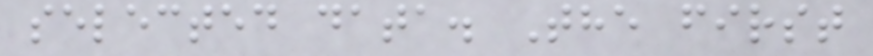selected data. The first
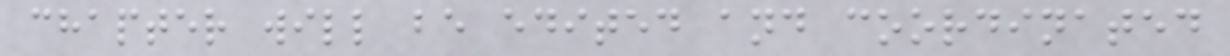chapter will be edited and coordinated
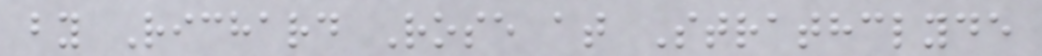by Richard Rose at Strathclyde
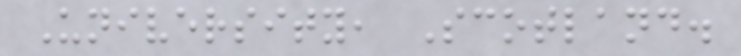University, Scotland.
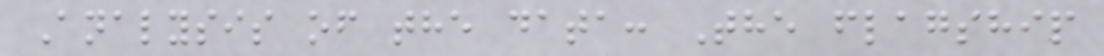Analysis of the data: The flagship
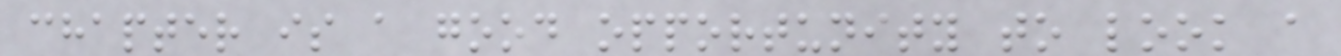chapter is a good opportunity to look a
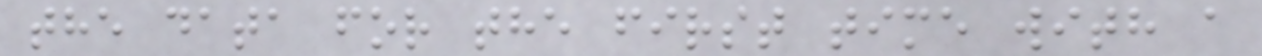the data for the first time with a
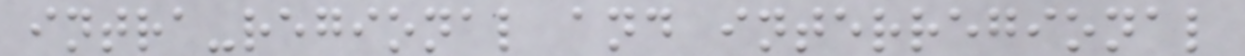intra-regional and interregional
